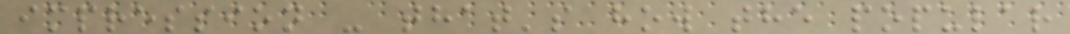impression - that's how the popular
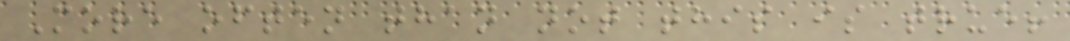More often than not this is true!
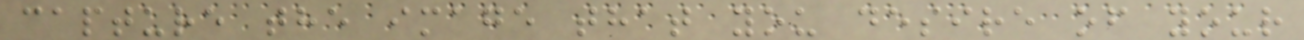capture the image that you desire of your
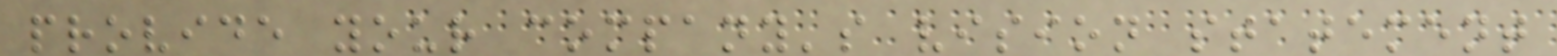provide your company's vision statement
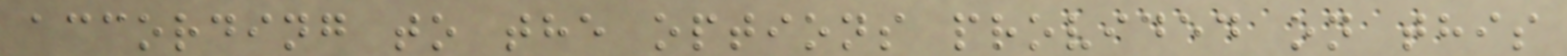according to the options provided on this
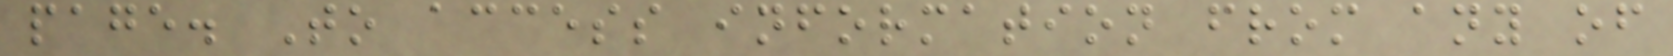page. To access information from any of
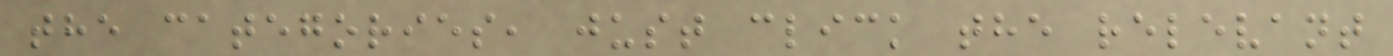the categories, just click the relevant
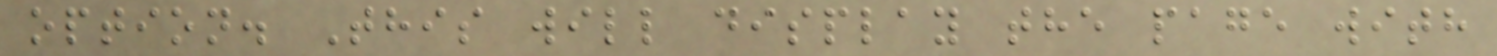option. This will display the page with
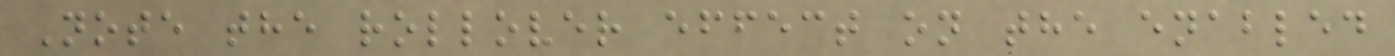Note the rollover effect on the enabled
